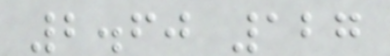2.60 127
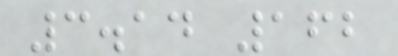3.14 162
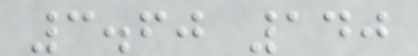3.60 140
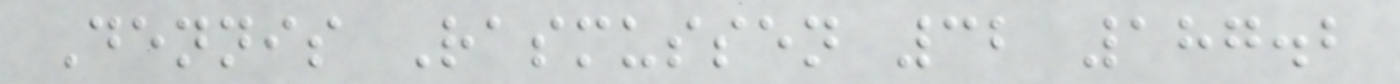Dennis Rasmussen 32 187.2
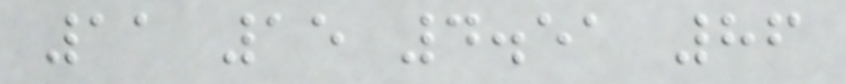11 15 4.51 86
